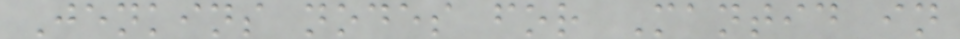Jenkins nodes for Mantid in
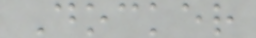Docker
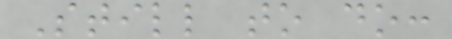Still to do:
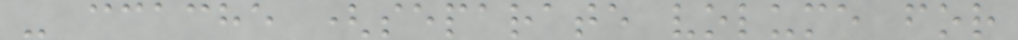- ccache (separate volume for
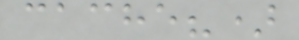cache?)
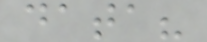data?
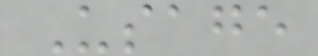Usage
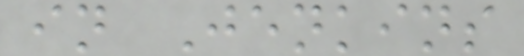in Jenkins
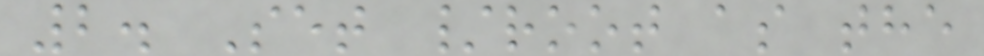2. Set /root as the
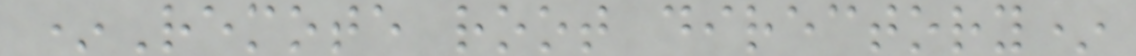*Remote root directory*
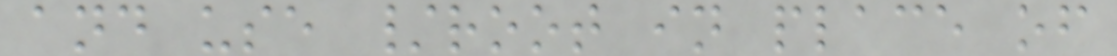and use /root in place of
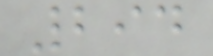294
